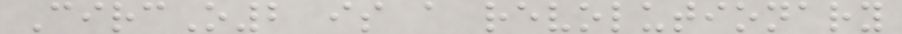CircO2 is a revolutionary
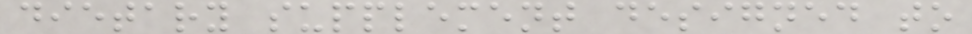dietary supplement designed to
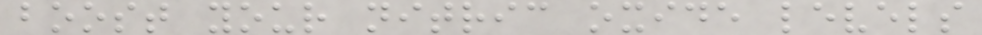boost your nitric oxide levels
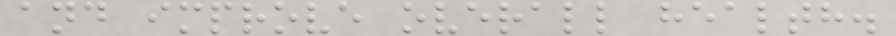and improve overall health.
